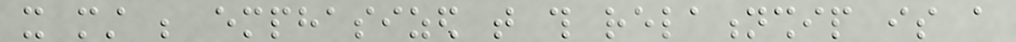it must be emphasized that this relationship is a
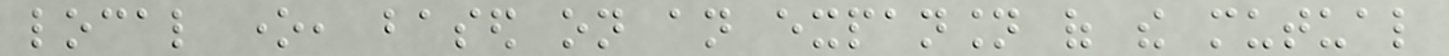local one, based on an expansion of the mutual
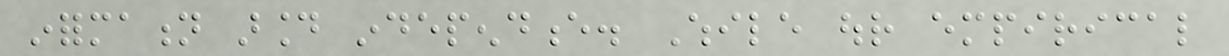information around independence. While our empirical
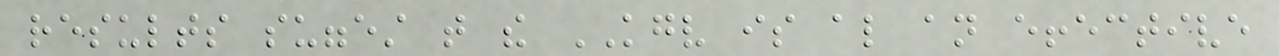results suggest that the KGV is also an effective
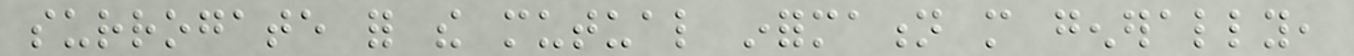surrogate for the mutual information more generally,
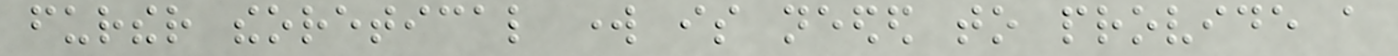further theoretical work is needed to provide a
